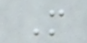M
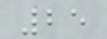25
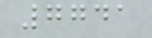7741
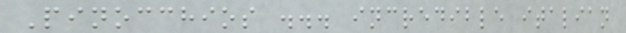Pinocchios ... incredible italian
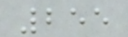255
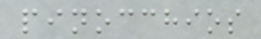pinocchios
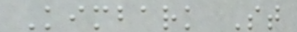Kimbark St
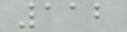112
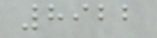8922
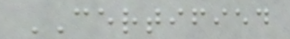CERTIFIED
